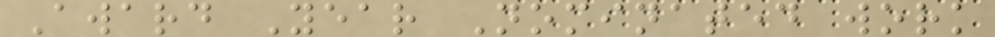Award Year Nominated work
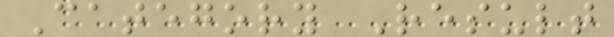Category Result
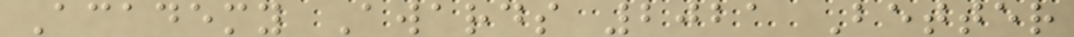Academy Awards 2021 Better
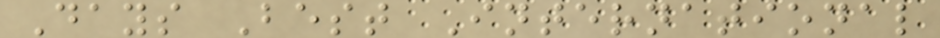Days Best International
